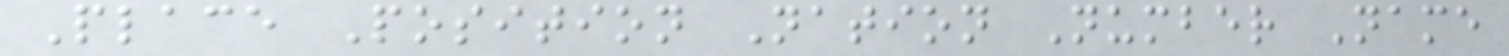Place Position Nation Number Name
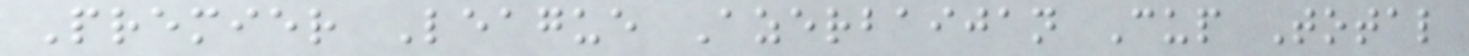Premier League Azerbaijan Cup Total
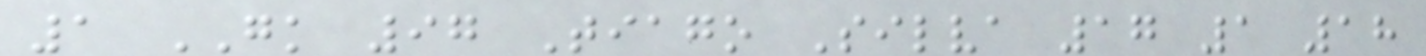1 GK 97 Tiago Silva 17 1 18
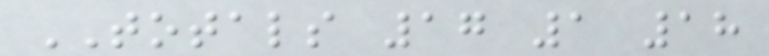TOTALS 17 1 18
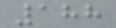188
